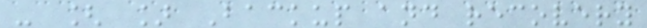- [ ] Backup and recovery
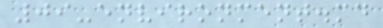09-environment.md
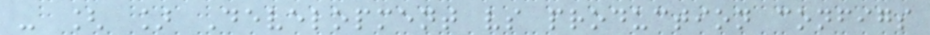- [ ] Development vs production configs
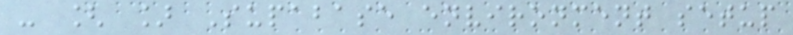- [ ] Supabase environment setup
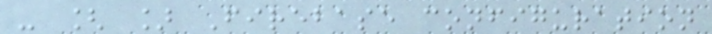- [ ] Firebase configuration
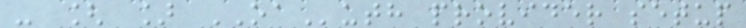- [ ] OAuth provider setup
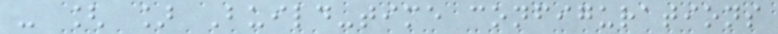- [ ] Build-time configurations
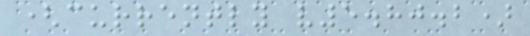(currently v5.80.2)
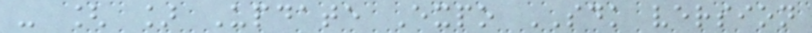- [ ] Update Expo SDK version
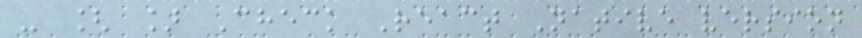- [ ] Check React Native version
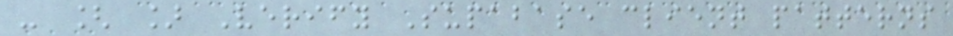- [ ] Verify Supabase client patterns
